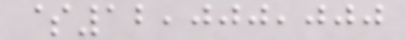$12,000,000
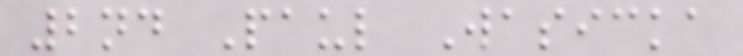2nd Paul Wasicka
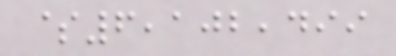$6,102,499
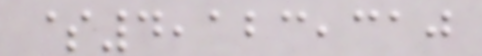$4,123,310
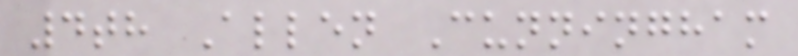4th Allen Cunningham
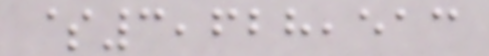$3,628,513
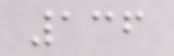136
